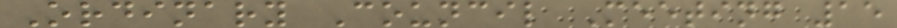Ordinary Council Meeting 15
